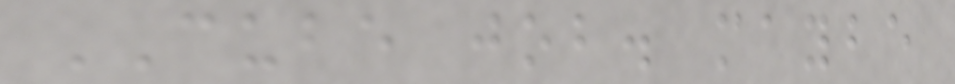CUBE job. maybe
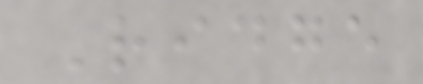Ridge
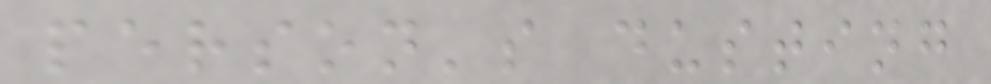person's dusting
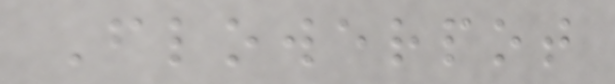Flowerpot
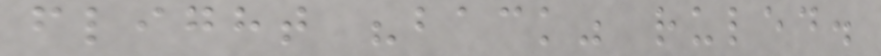flight "back" ruled.
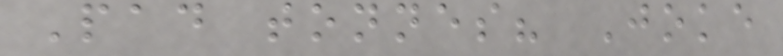Pad tonnes? Joke
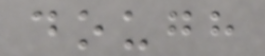dough
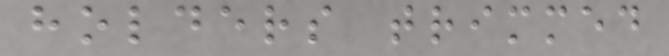holders trimmed
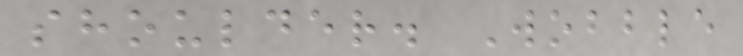shoulder. Wobble
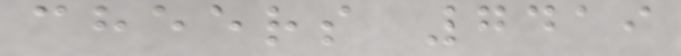cheers 7419
